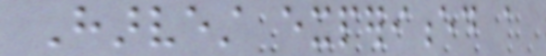Harvest experienced a
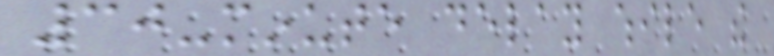30-minute delay while the
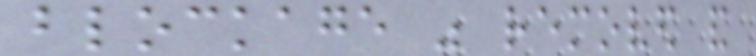blockage was removed and
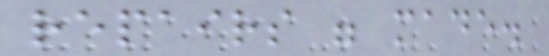repairs were made.
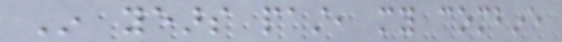In years past, my combine
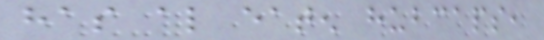has also eaten hubcaps,
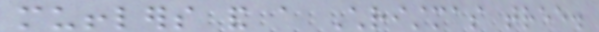mufflers and a Christmas tree.
